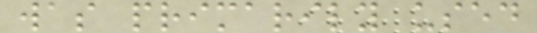was primarily used
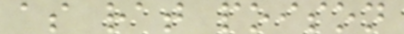as rat poison
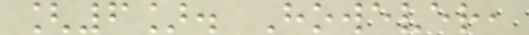[6]. However,
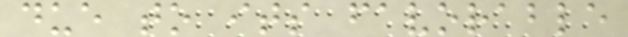due to its favorable
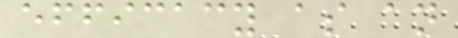efficacy as an
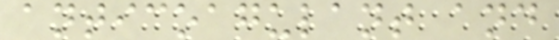anticoagulant and
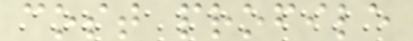cost profile
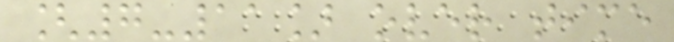[7-11] over time
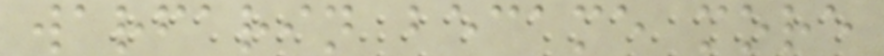warfarin became more
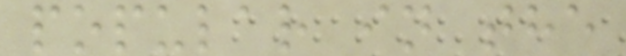popular in the
